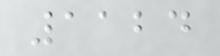1124
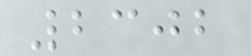2302
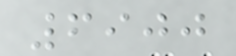6900
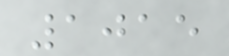1015
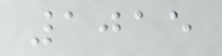1015
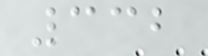332
